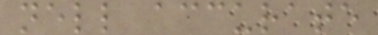nell accurate
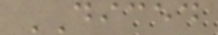DICED
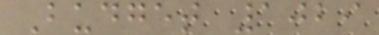Budget 1029
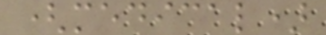(medical)
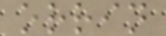orrin
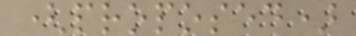(proposed)
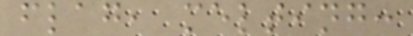flag, melting:
